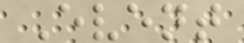Event
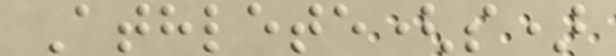Athlete(s)
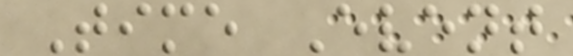Time Event
